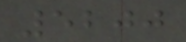5200
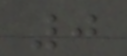0
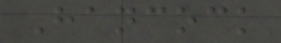Hancock
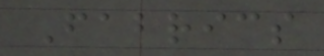Fabrics
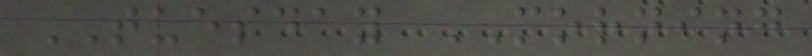TUESDAY MORNING
